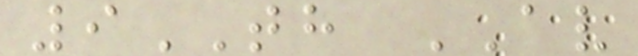9TH AV
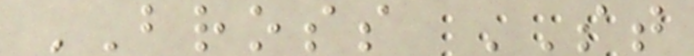BROSS ST
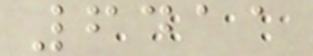6411
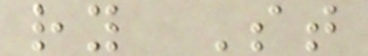ry St
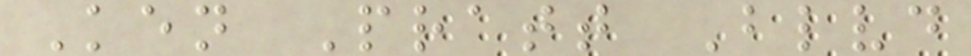Ken Pratt Blvd
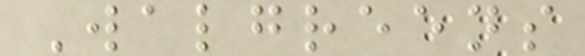Walgreens
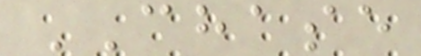CHASE
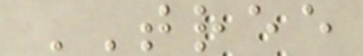TREE
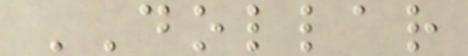DOLLAR
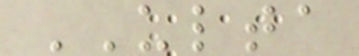ULTA
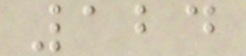124
